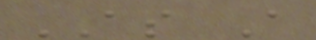AS A
